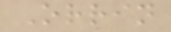Orrin
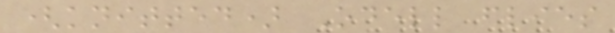(knitted) Odell flies
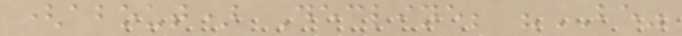(about) Decline; "BE"
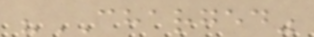"CHARGED"
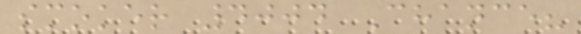smoker 4004 Chance?
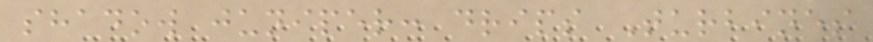shadow juniper: drips Turbines
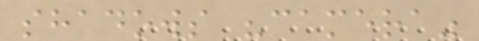shadows "camera"
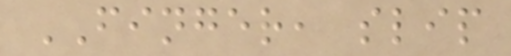FINGER, slip
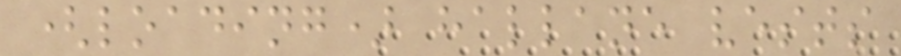(loading) hallane vests
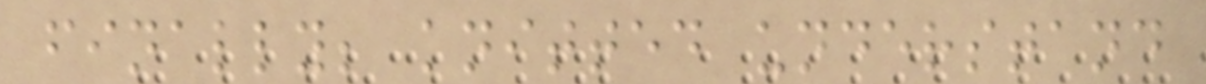finally; knitted understand
